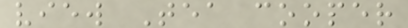view Tea cooper
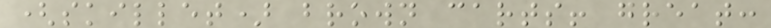(skillet) brown carts! great:
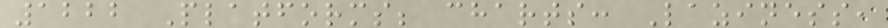1222 Platforms; charts: Laziness,
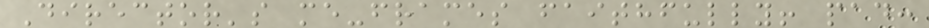Director's me-frames faithfully! pad:
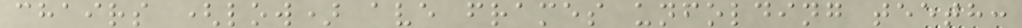chairs (low) ave frames unfolding teeth:
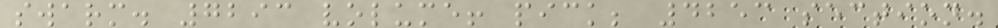swarm. 7293 volume! pick; 4253 section.
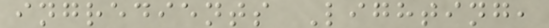ingredients Lighting,
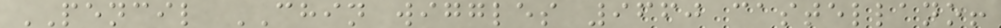PENCIL CHIN wiggles 9660 castellano!
